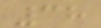38
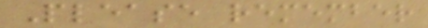Please remember
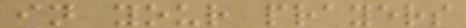in your prayers
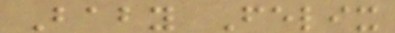Baby Felix
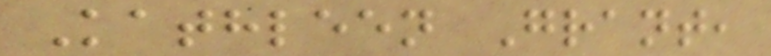Kathleen Grant,
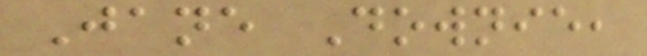Jane Downie,
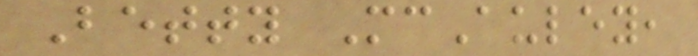Betty McAuley,
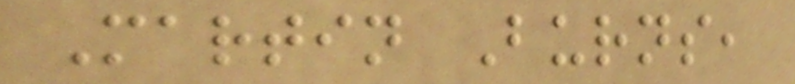Martin Burns,
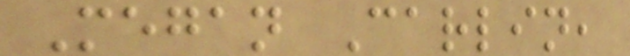Megan Carlin,
